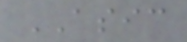ASIC
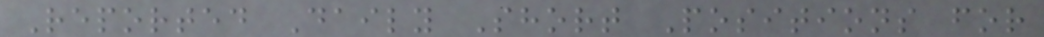Reported Daily Short Positions for
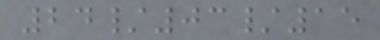24/03/15
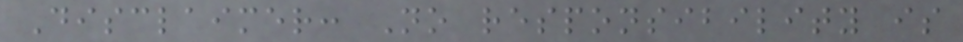Disclaimer: No responsibility is
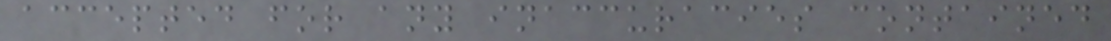accepted for any inaccuracies contained
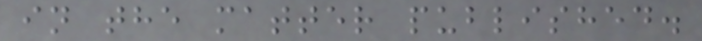in the matter published.
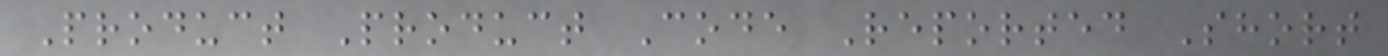Product Product Code Reported Short
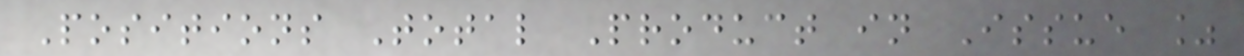Positions Total Product in Issue %
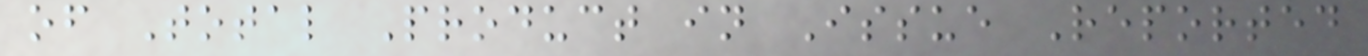of Total Product in Issue Reported
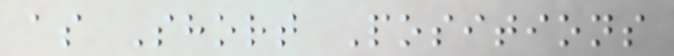as Short Positions
